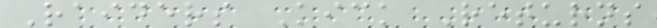Raiders Kick Returns
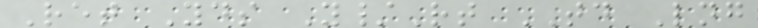Ret Yds Y/Rt TD Lng
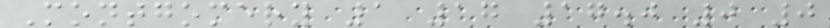Montgomery 1 17 17.0 0 0
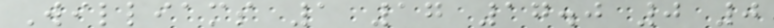Williams 1 17 17.0 0 0
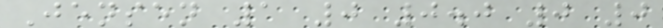Jensen 1 0 0.0 0 0
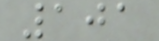101
